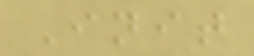Init
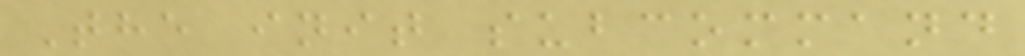The init subcommand
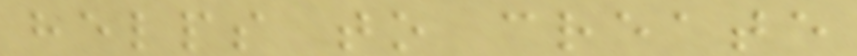helps to create
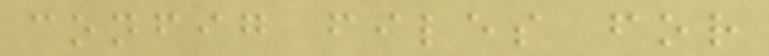config files for
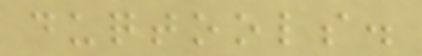duqtools.
